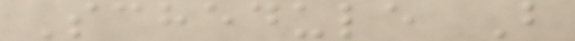Schedule B
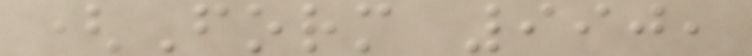(Form 990,
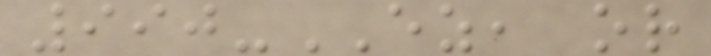990-EZ, or
